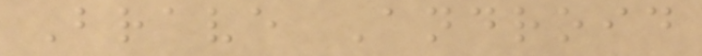Brave Android
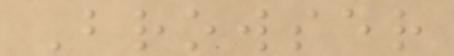Browser
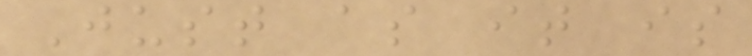Just as it is
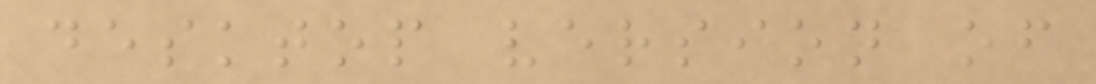desktop version of
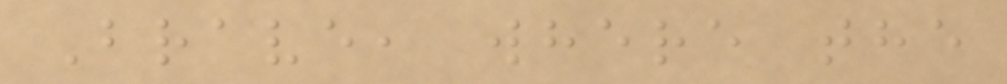Brave, where the
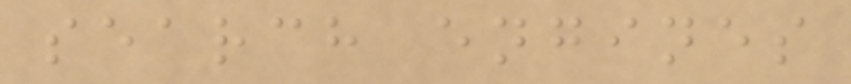search engines
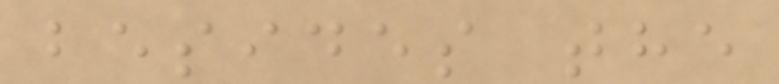besides the
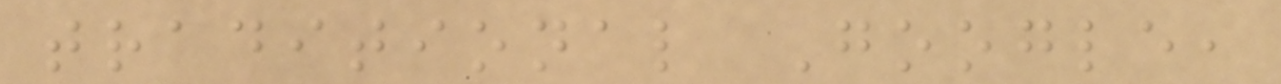traditional Google,
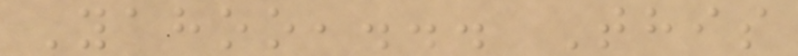Yahoo,... This
